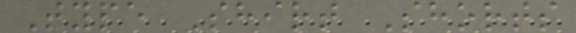Type Shirt Shorts
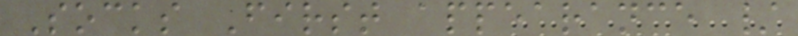Socks First appearance /
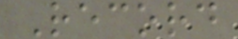Record
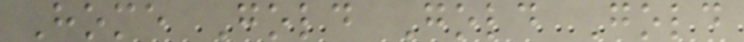Home Gold Gold Gold
